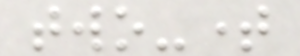two-time
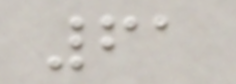61
